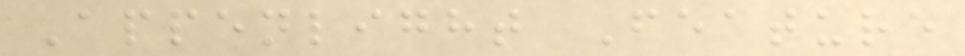Appenlight Feature
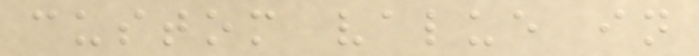custom value in
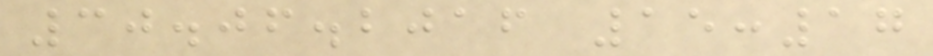30.06.2016 15:17
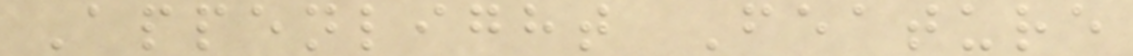Appenlight Feature
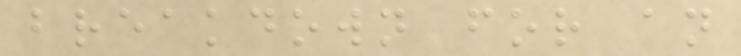breakdown for an
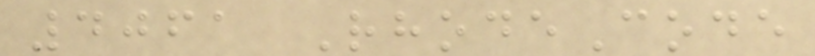4061 RhodeCode
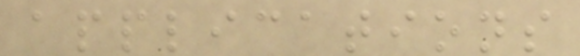applications
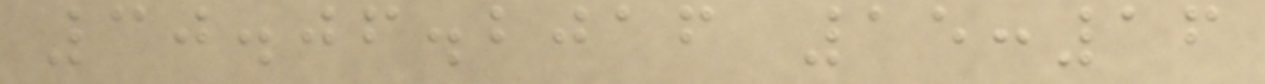30.06.2016 15:16
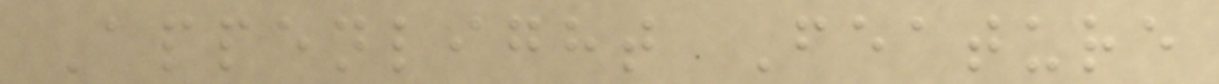Appenlight Feature
